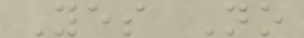Yes No
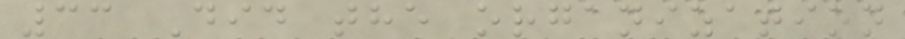33 Did the organization
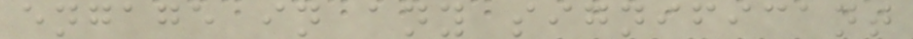engage in any significant
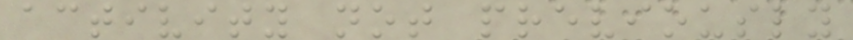activity not previously
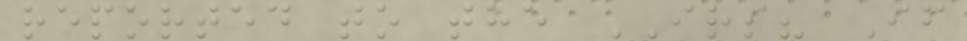reported to the IRS? If
